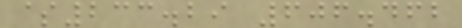$233.29 606.462
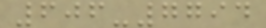606-7794
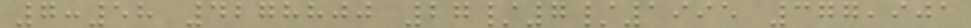7:58 4278800 27/7/1995 377,901
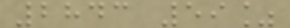2843 59%
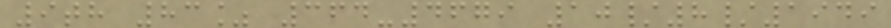9th 83% 364-4679 10/8/1949
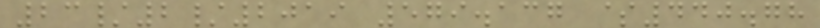23/2/2019 579.137 $440.78
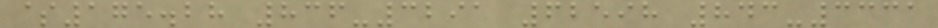$175.28 836-3291 62598 843-3331
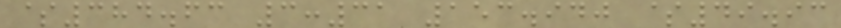$384.63 3:31 153.940 $49.93
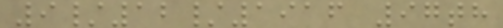9/12/1916 97th
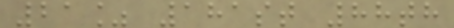21% 181st 88th
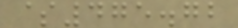$475.72
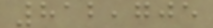812,705
